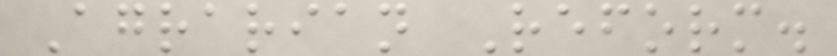Agrarian Reform.
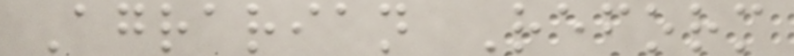Agrarian Reform
